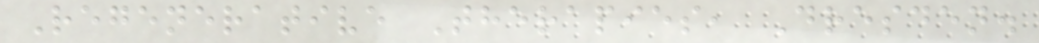Regenerative Therapies, Dresden.
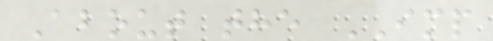About the IMP
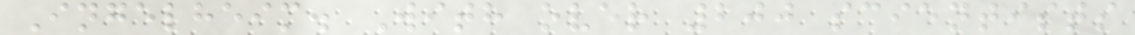Ingelheim. With over 200 scientists
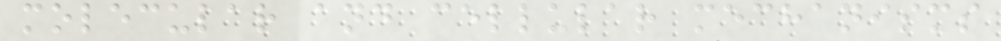molecular and cellular mechanisms
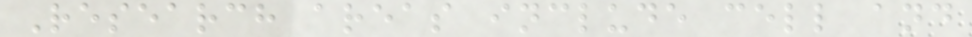Research areas include cell and
